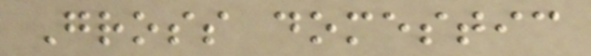Gross domestic
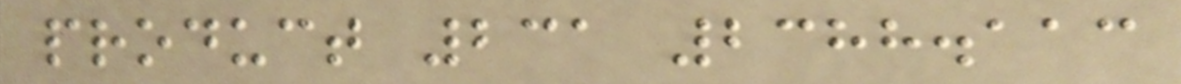product 231 2388.113
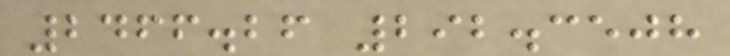2466.26 292.3508
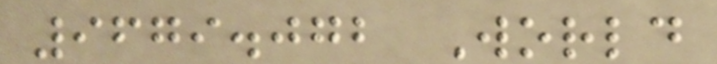9679.072 World
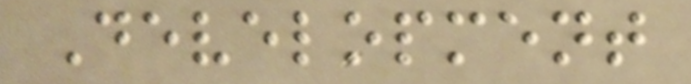Development
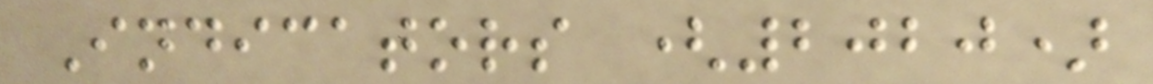Indicators (2020)
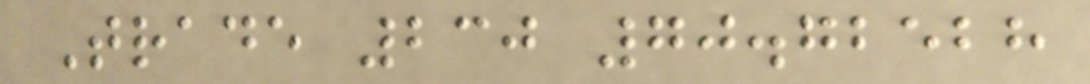Trade 230 70.72528
